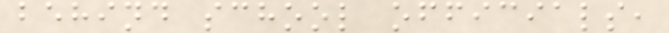behind school officials,
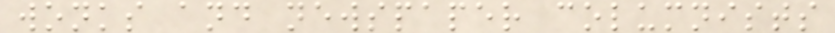wonks and newspaper columnists
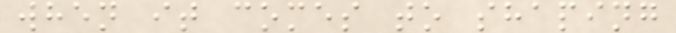when it comes to shaping
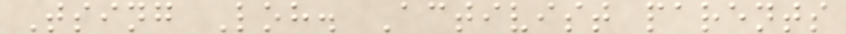Tsing Loh. Activist parents
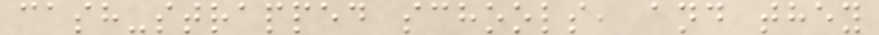cash-strapped schools, and they
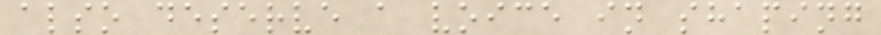also deserve a voice in shaping
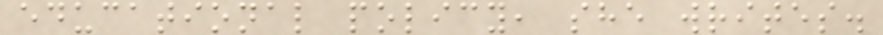educational policy, she writes.
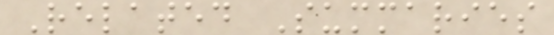Related Summaries
